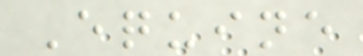Equine
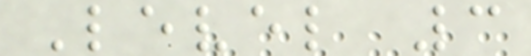Level 3
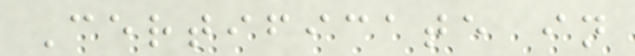Certificate in
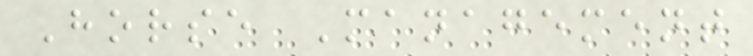Horse Management
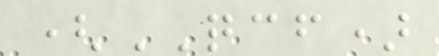(QCF)
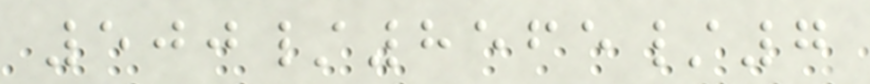500/8565/7
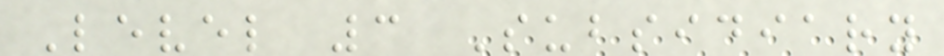Level 3 Subsidiary
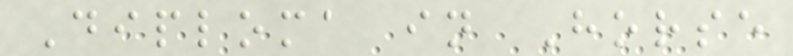Diploma in Horse
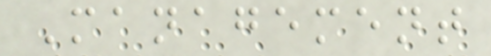Management
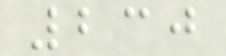230
